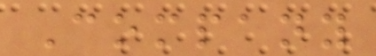Company
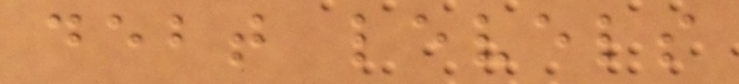debt levels
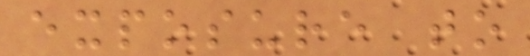exposure to
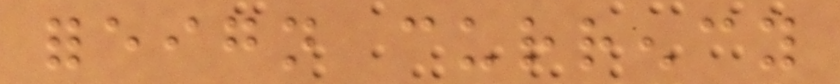foreign currency
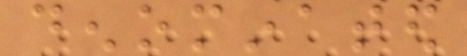denominated
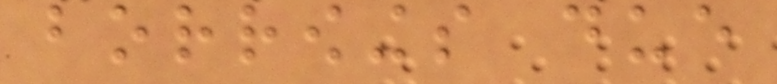borrowings due
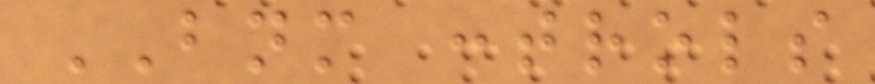BNM controls
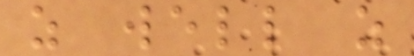as well as
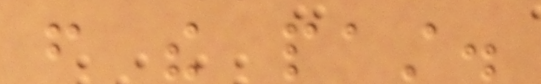from the past.
